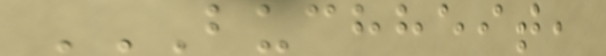BUCHHEIT,
